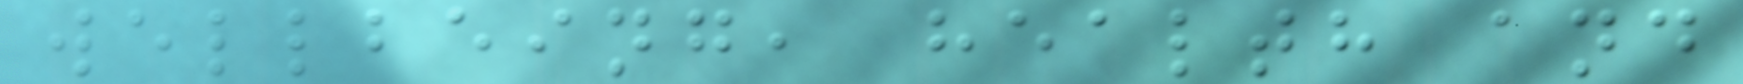wellbeing, health and
